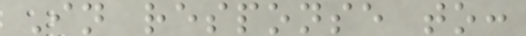In response to:
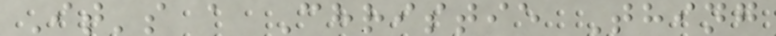It's a Christie Thing
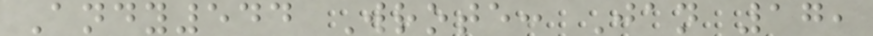Andy544 Wrote: Jan 17,
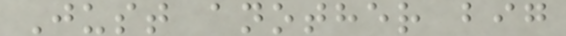Just another big
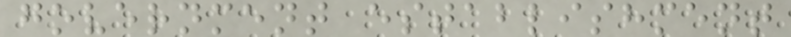government establishment
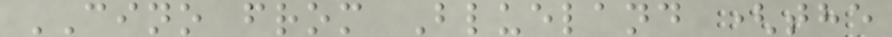CINO from Blueland (the
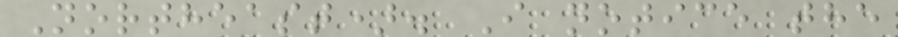Northeast). I notice the
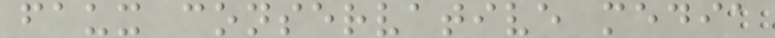faux conservative media
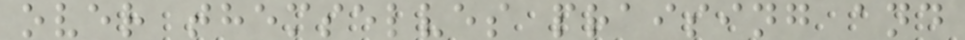over themselves praising and
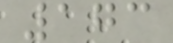173
